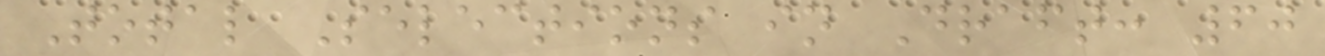Total Selections in Draft: 60
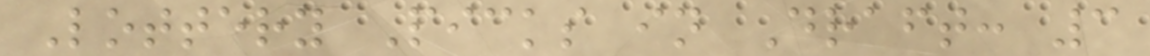Lottery Picks in Draft: 3
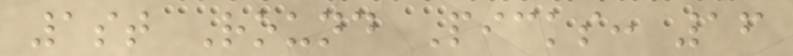1st Round Picks: 16
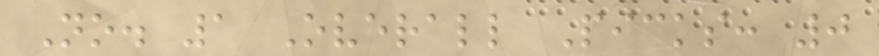No. 1 Overall Picks: 0
